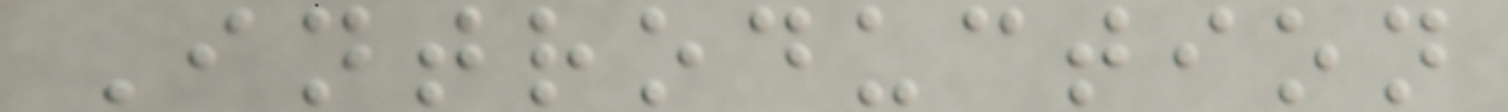Introduction
